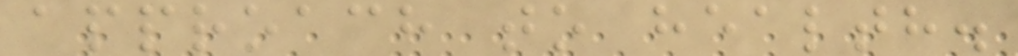approach to health.
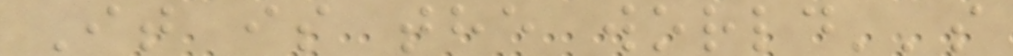It is the world''s
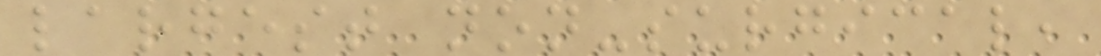largest non-surgical,
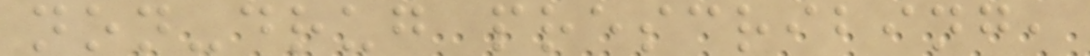non-drug prescribing,
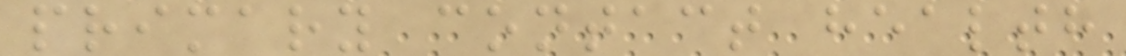primary contact health
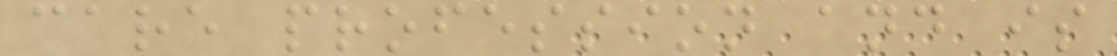care profession and is
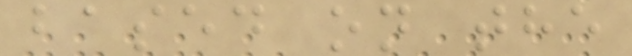based on the
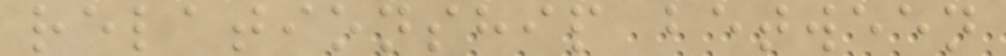relationship between
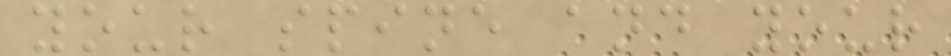your spine and your
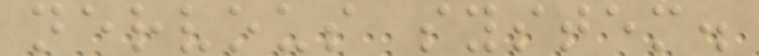nervous system.
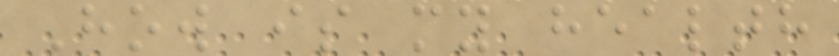How is my health
